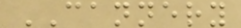CANNERY
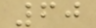60
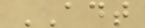ADT
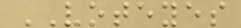VOTEYES
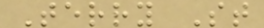Terry St
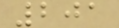201
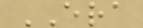ERA
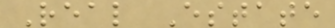Real Estate
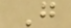G
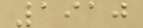1910
